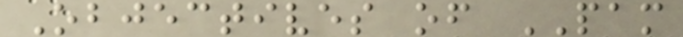Objectives of PAM
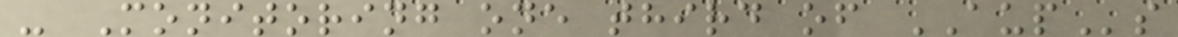- Monitoring one third of AUPs
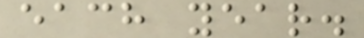each year.
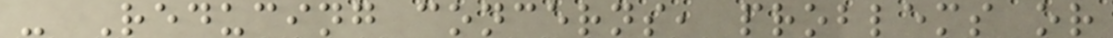- Reducing concerns, problems or
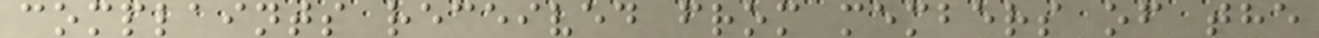complaints received from members of the
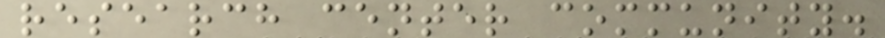research center community.
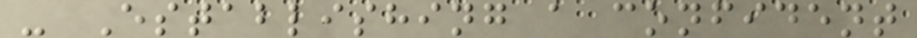- Establishing a confident
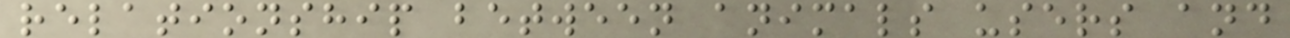relationship between animals users and
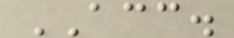ACC.
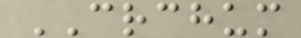CRCHUM
